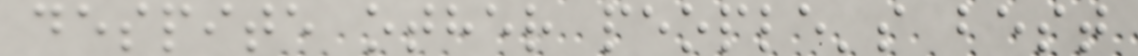despite other people's best
